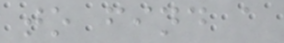to find a
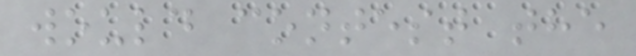would contest the
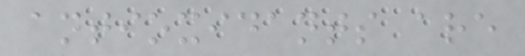antioxidants are
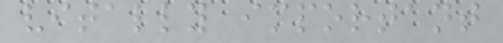vitally important
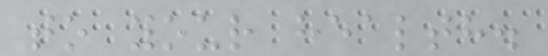to your health.
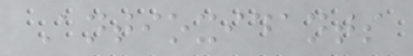Antioxidants
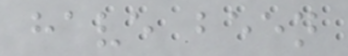have been
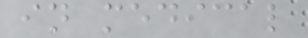in medical
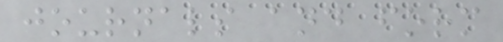journals and form
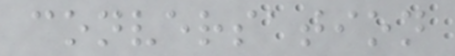conversation
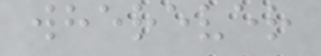wherever
